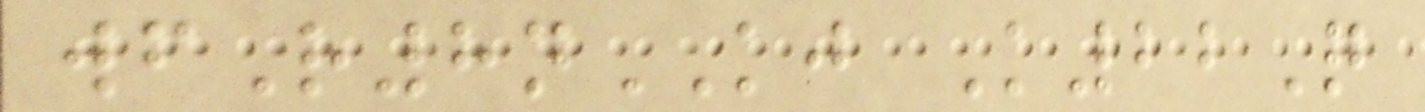wfR8nKJ K22Q
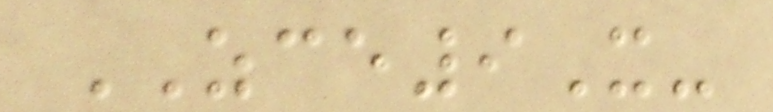ZCE9X-
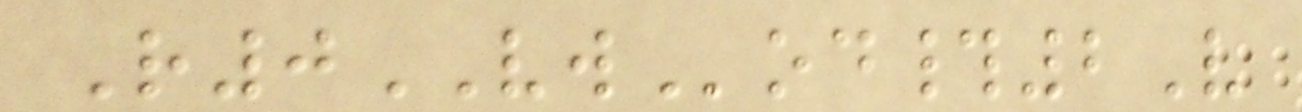R0VWod#2V
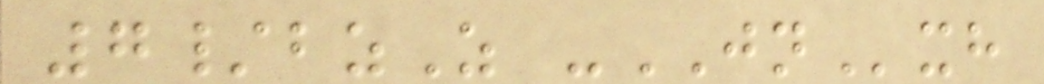7/bzZ -JNxh
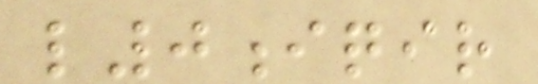l0iqir
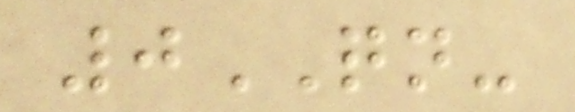0QN-
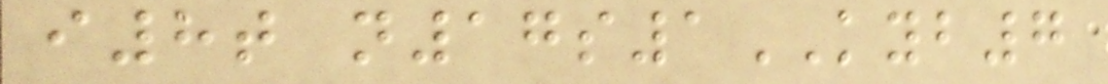i8t n17s1KYB7
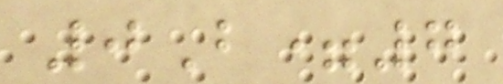0B=7
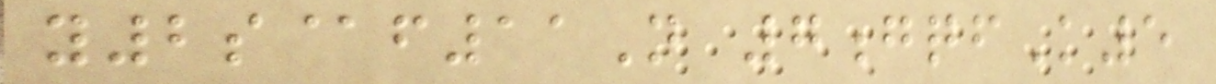y2s@f11N 7gqfK5
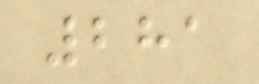281
